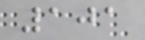101
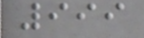999
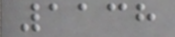1138
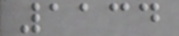1134
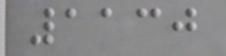1130
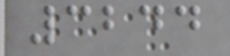3244
